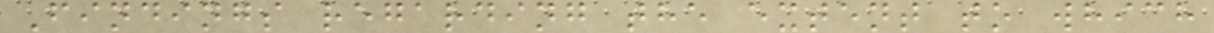Findings regarding the extent to which
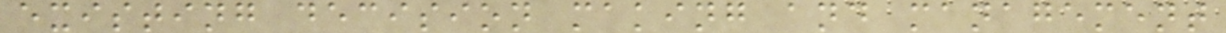existing decision making and management
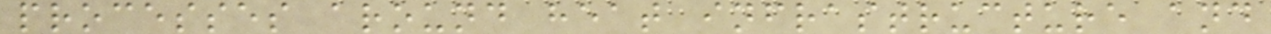processes around heat infrastructure and
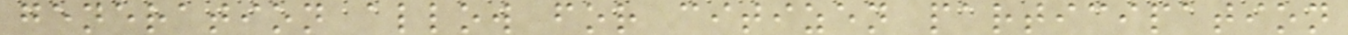generation allow for citizen participation
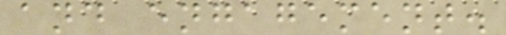and engagement.
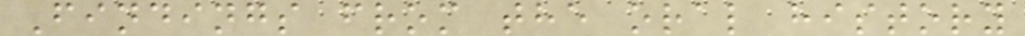Findings from the oral history
